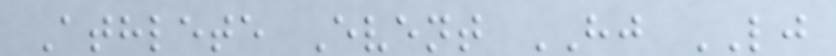Athlete Event HJ LJ
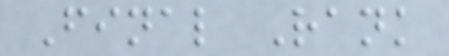Final Rank
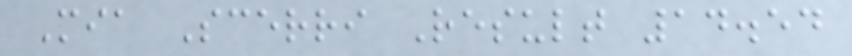Mia Scerri Result 14.54
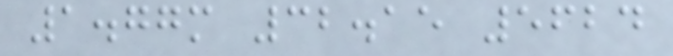1.77m 32.15 5624
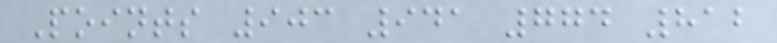Points 903 941 774 812
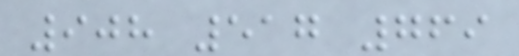908 517 769
